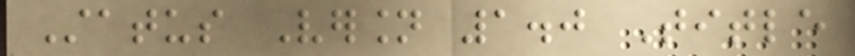Status Version 1.0 Title
